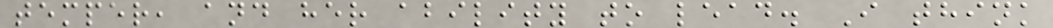temper, and her ability to lead. I think
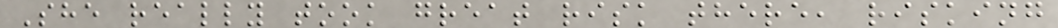She really took great risk there, risking
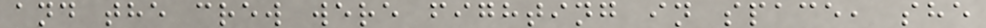and the crew were fighting in space, she
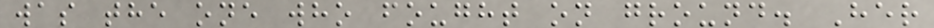was the one who fought on ground. Her
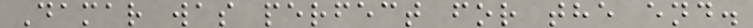Damar was perfect for the end.
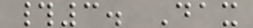#3. Dax
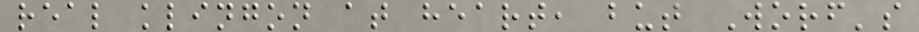real klingon at heart, but Worf's
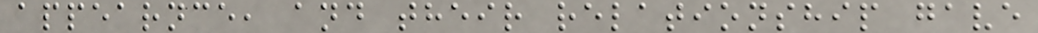appearnce, and their relationship gave
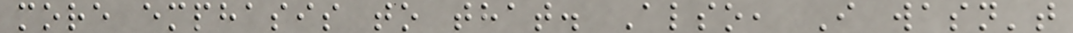more emphasis to that. Also, I wasn't
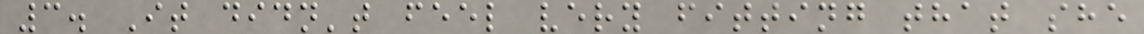3. It didn't feel very fitting that she
